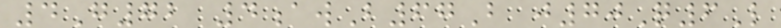4G72 4awB67B j70Q6L
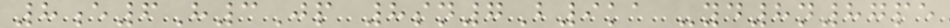8e6H3Jp 8sn7B9ka -yd8n87pe
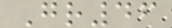Gr46
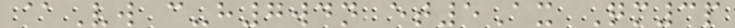@Vw c-h7wdn et5Ax Qm3p
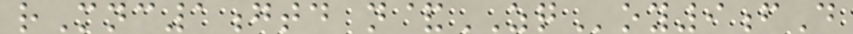rMnc1gtd n&ZQoy9fD
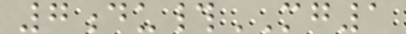7du#MG1
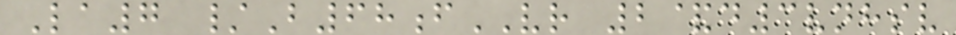La7 /B68fVR 2&d3vnhsv
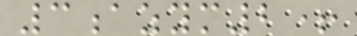3azym2+
